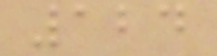124
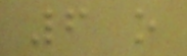6 o
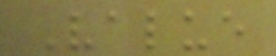Value
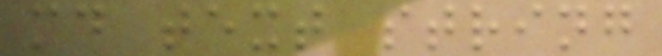md text string
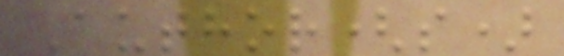Author(s)
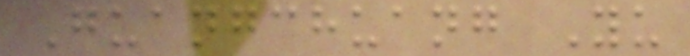Guangchuang Yu
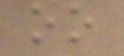oo
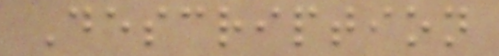Description
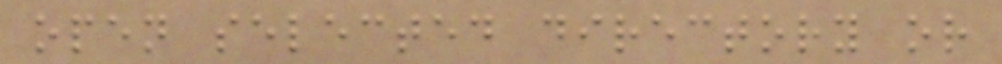open selected directory or
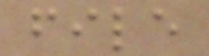file
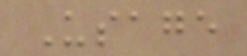Usage
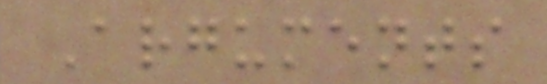Arguments
